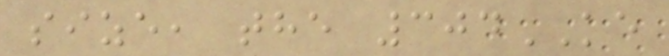size, the 304KE
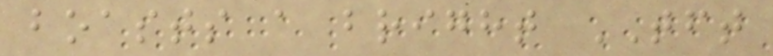boasts a bright TFT
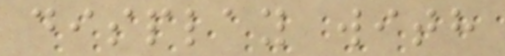display with
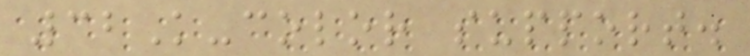32K-color support.
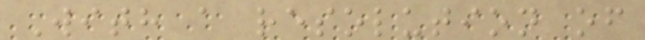With a resolution of
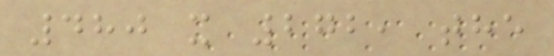480 x 272, the
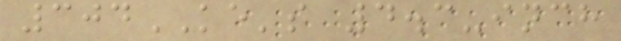304KE's 4.3-inch
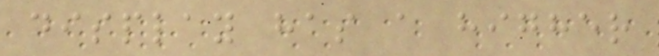display has a higher
